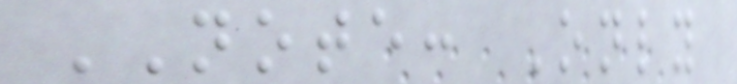NOTE: Only
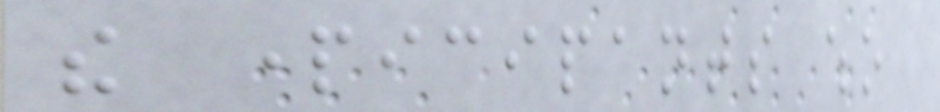the participants who
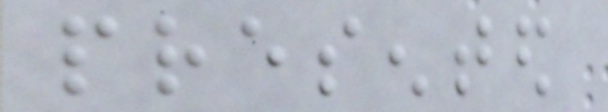presented
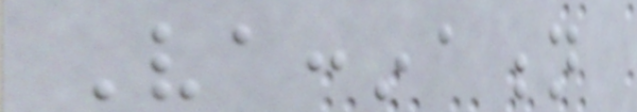Vaccination
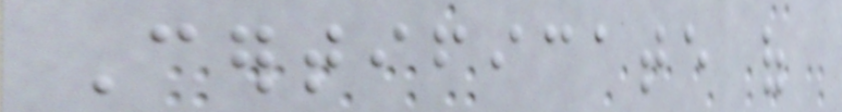Certificate of
